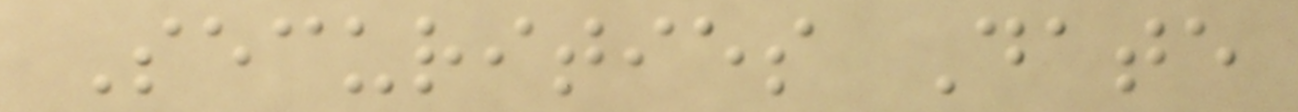Securities Date
